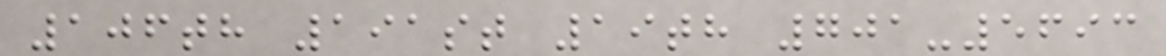106th 191st 19th 701-5693
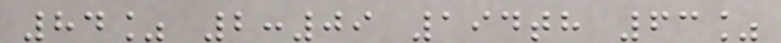84% 2:09 194th 63%
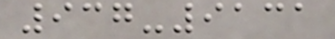937-9131
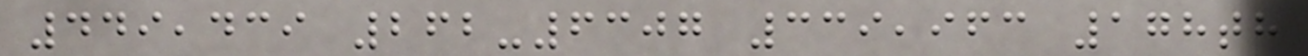449,439 262-6307 339,963 178th
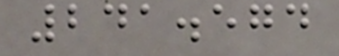241.574
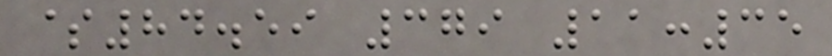$84.59 379 11:35
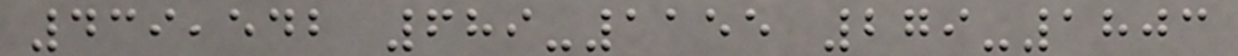439,542 689-1155 279-1803
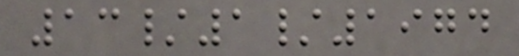13/1/1974
